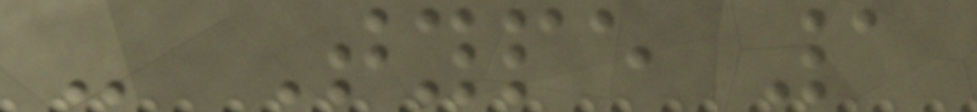- Type 1
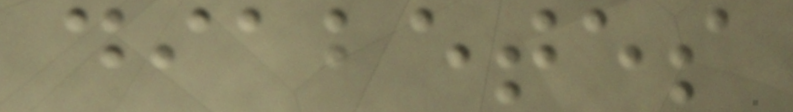diabetes
